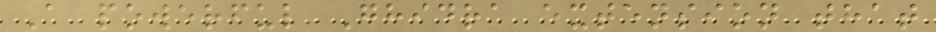A powerful Ghidra extension that
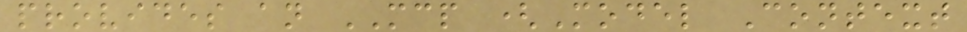provides an MCP (Model Context
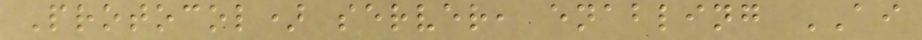Protocol) server, enabling AI
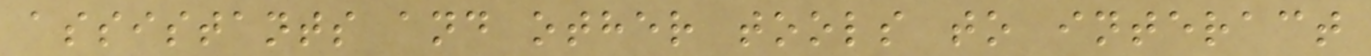assistants and other tools to interact
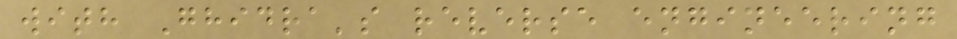with Ghidra's reverse engineering
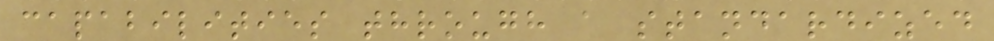capabilities through a standardized
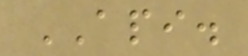API.
